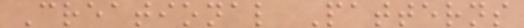Creational Patterns
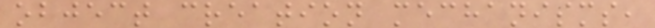object creation mechanisms,
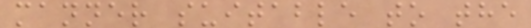manner suitable to the
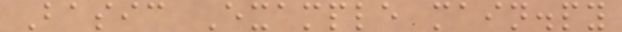Basic Example main.py
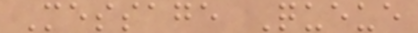Message Queue
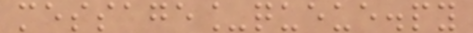message_queue.py
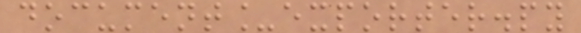document_exporter.py
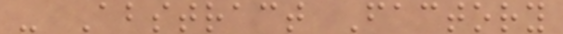- Abstract Factory
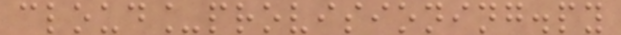cloud_provisioning.py
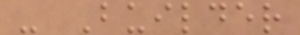- Builder
